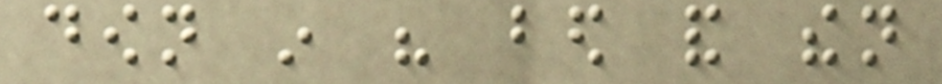down in his bed and then
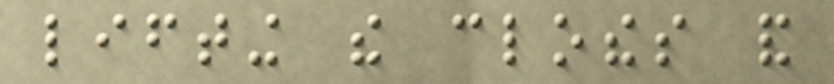lifting the clothes and
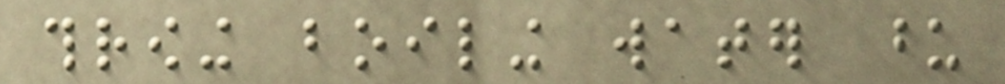throwing boiling water upon
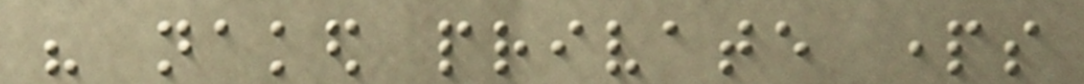his naked private parts
